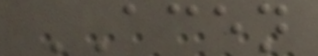ACEN
